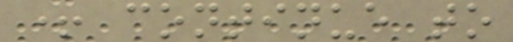+ continue to
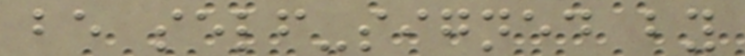be self-signed by
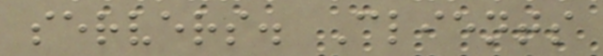servers. Clients
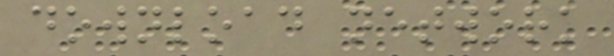download network
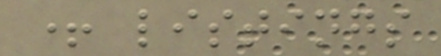+ listings
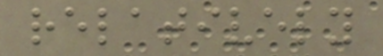relatively
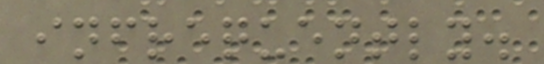infrequently.
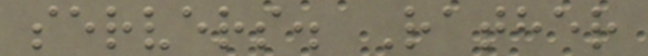servers. Rather
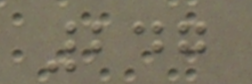247
